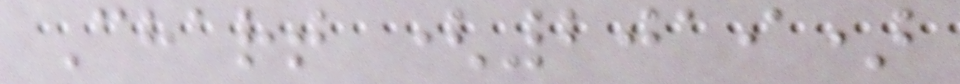Chart (2019)
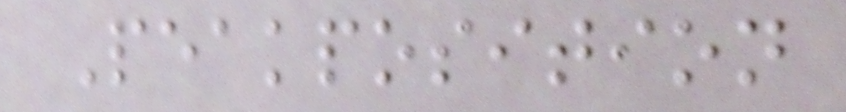Peakposition
